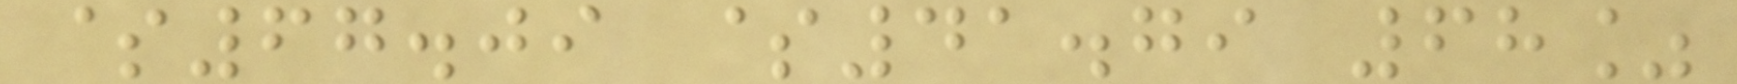$67.09 $41.79 68%
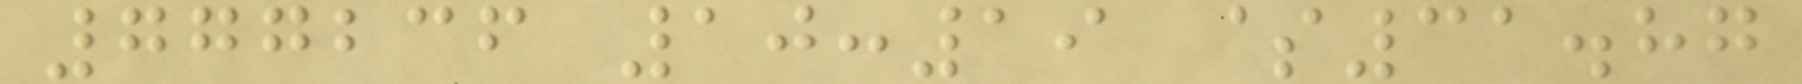777236 10:19 $31.87
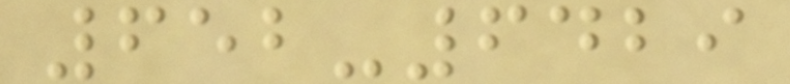652-6429
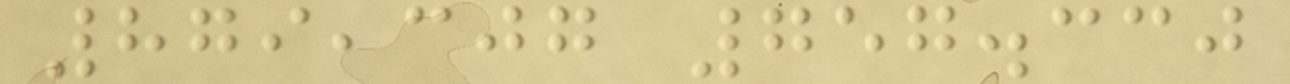879,307 757.330
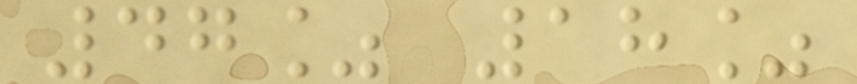47% 18%
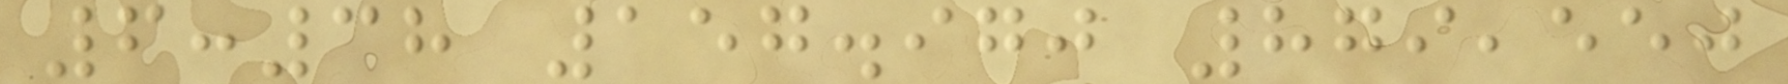6:38 157.970 879,550
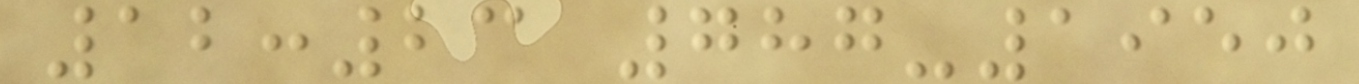12:23 787-1950
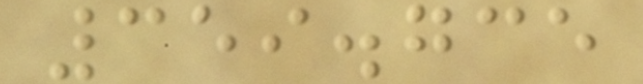359.735
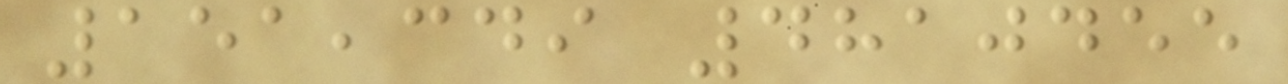151,349 4810455
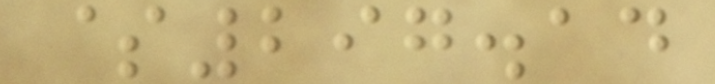$297.14
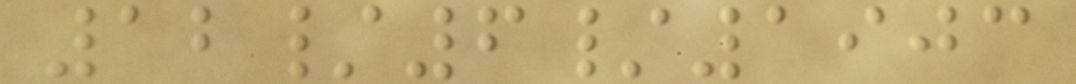12/6/1903
